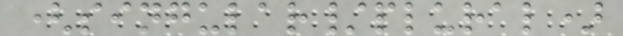(singular/plural)
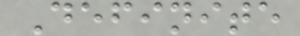Definite
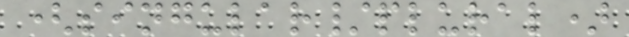(singular/plural)
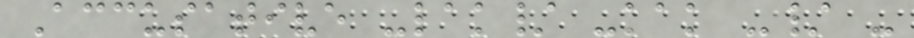Accusative -lak/ -kak -/ -
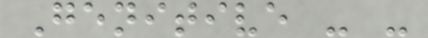Genitive - -
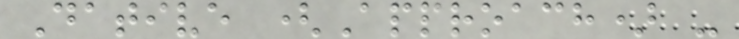Dative (Approach) -
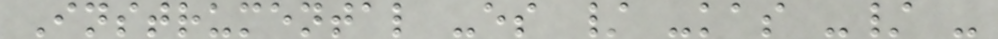Instrumental -es / -kas -/ -
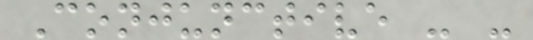Conjunctive - -
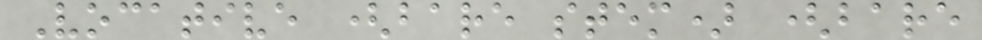Vocative (bare stem) (bare
